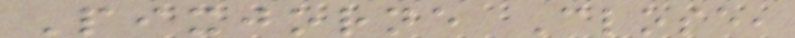Pixjorne Close,
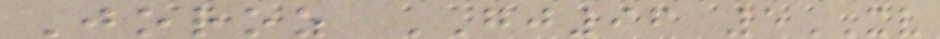Joroz GJ96 5XV
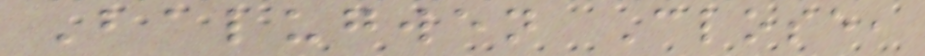Balugwen Close,
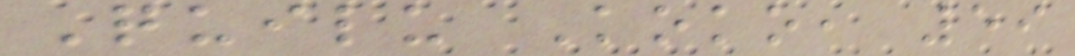Quilu Koko, 59
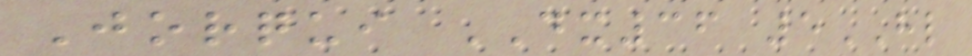Jorqui DX36 5HL
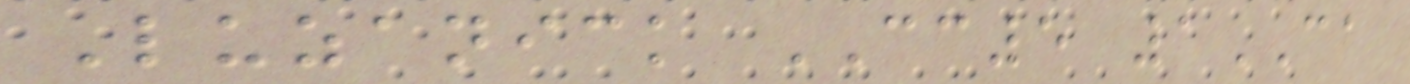Luzanick CC5 1CA
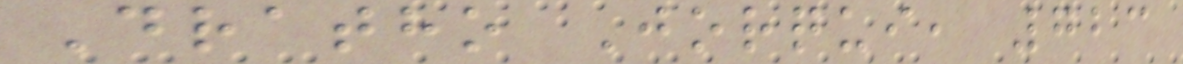Dratho Jorqui, 723
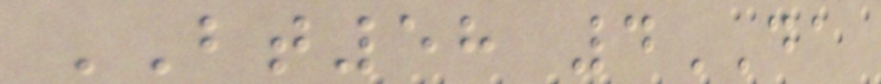BT58 4DA
